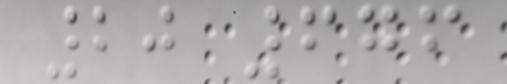20 676
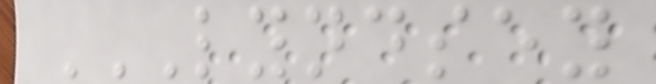LYNDSEY
